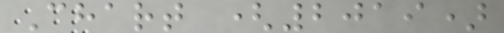Chart (2019)
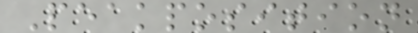Peakposition
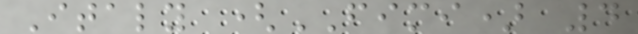Italy (FIMI) 4
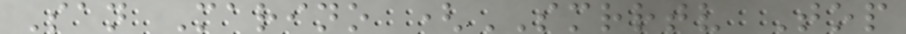San Marino (SMRRTV Top
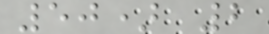50) 2
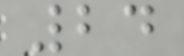24
